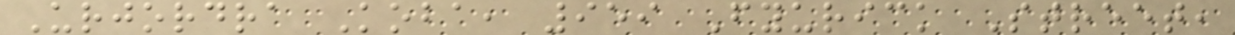Urjordra Koba, 959 Fyurick Street,
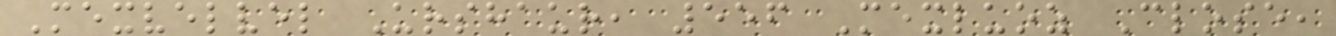Mexvelvel Urshaur, 556 Mexluoz Close,
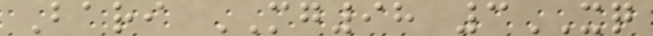Bari MG98 3XQ
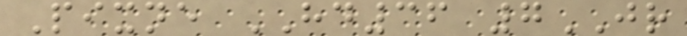Pixne HD36 7JR
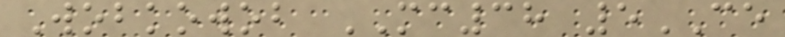Wobkowob MC38 5CE
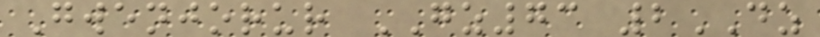Gwenjorur GZ73 2DZ
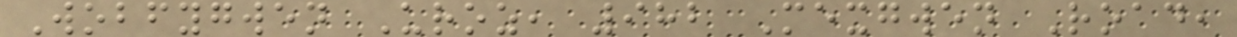Wobfygwen Uroz, 982 Mexgwen Road,
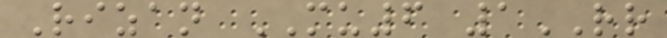Rizan MU6 1RR
